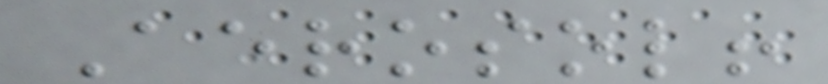Aerosol!
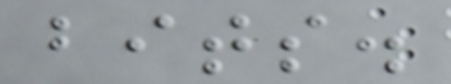bits.
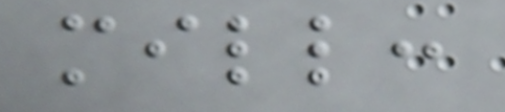mill:
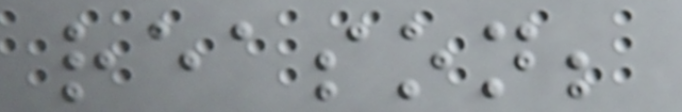reason;
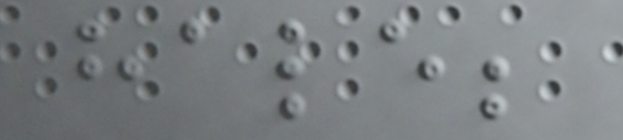hale;
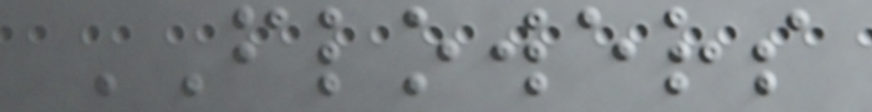FLOWERS
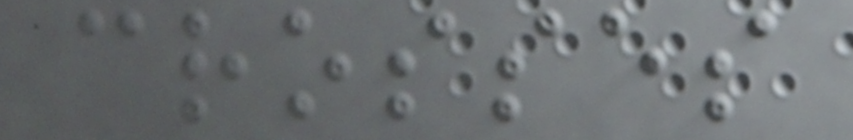crosses
